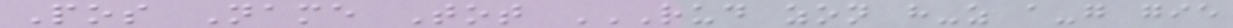Pos Name Tot RUD ZON H-Z A-G GIE
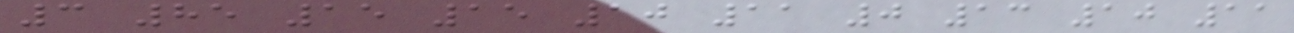3 85 15 15 10 11 0 13 10 11
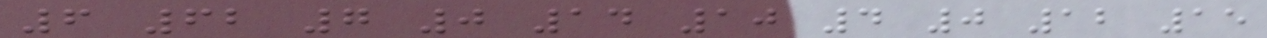6 62 7 0 14 10 4 0 12 15
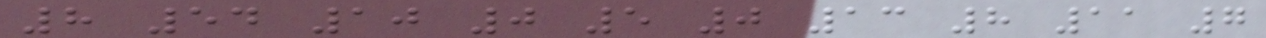8 54 10 0 5 0 13 8 11 7
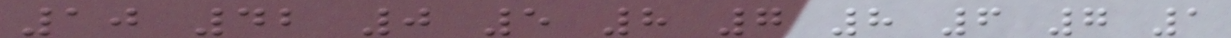10 42 0 5 8 7 8 6 7 1
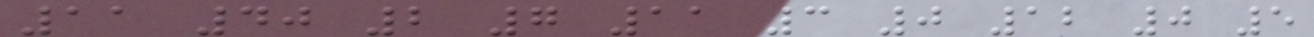11 40 2 7 11 3 0 12 0 5
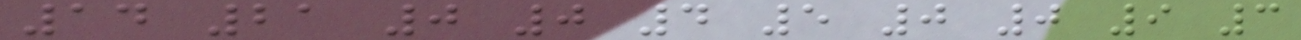14 21 0 0 4 5 0 0 9 3
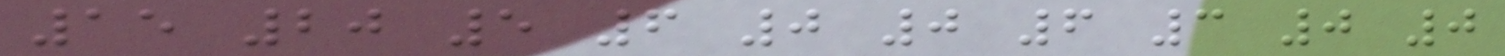15 20 5 6 0 0 6 3 0 0
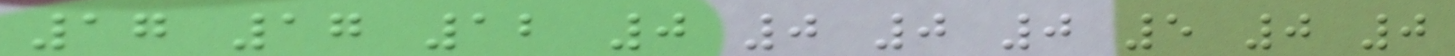17 17 12 0 0 0 0 5 0 0
